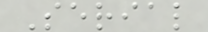Serial
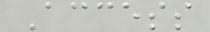Access
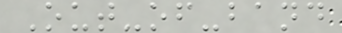Out-of-band
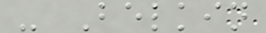- Belkin
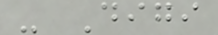- Digi
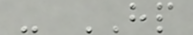- HP
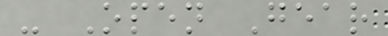- Open Gear
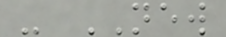- NEW
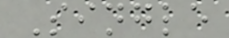Single
